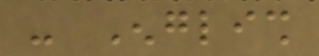- English
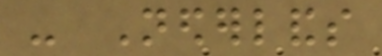- Nederlands
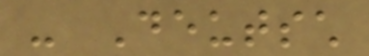- Deutsch
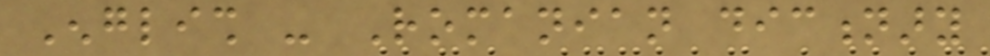English - Romanian dictionary
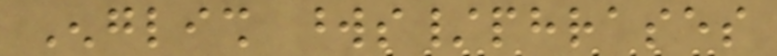English words/phrases
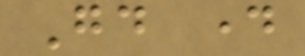Good day
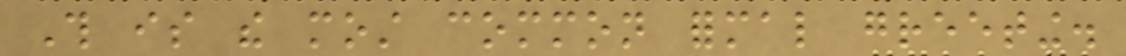This is the most common formal greeting.
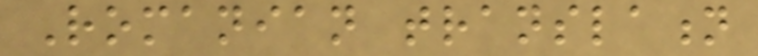Romanian translation
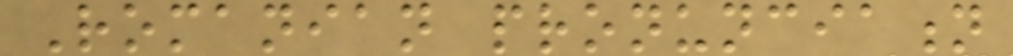Romanian pronunciation
